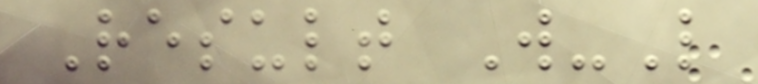Result W-L
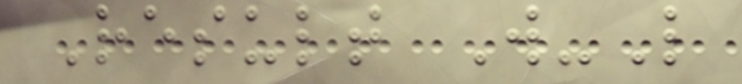Result W-L
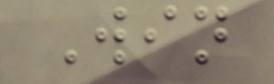Win
